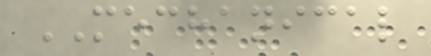MECHANICAL
